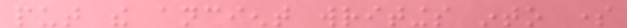put the ancient writings into some
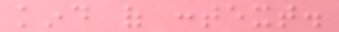kind of context.
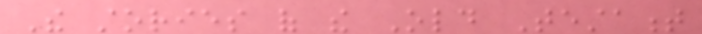The stories of the Old Testament
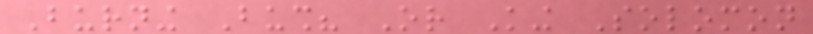Burning Bush? Or King Solomon
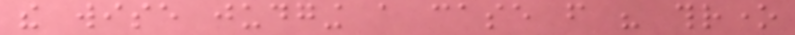the wise judging a case from his throne
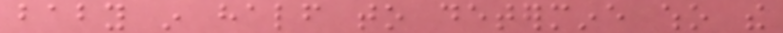baby in half to determine who the
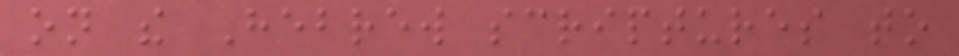on the Hebrew scriptures to
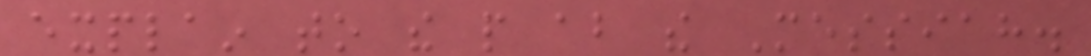explain to the people about the Messiah.
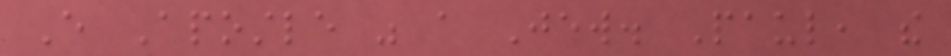Every Apostle was a Jew. Paul, the
